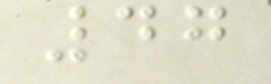47
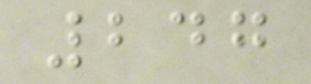247
